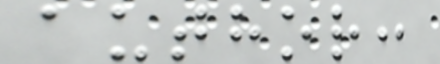author:
